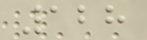128
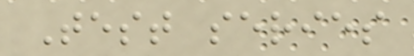Test series
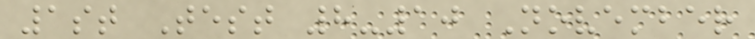1st Test 8-10 November
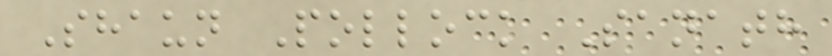Shaun Pollock Sanath
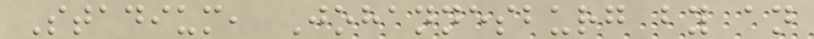Stadium, Johannesburg by an
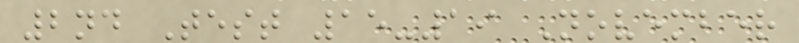2nd Test 15-19 November
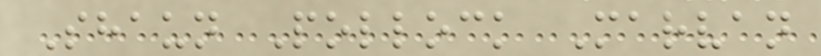Shaun Pollock Marvan
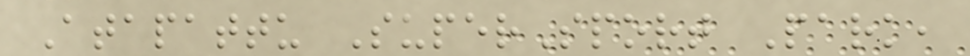Atapattu SuperSport Park,
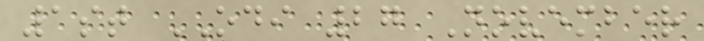1st ODI 27 November
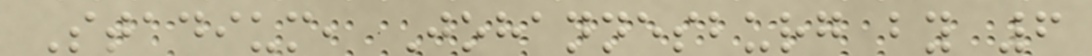Stadium, Johannesburg by 6
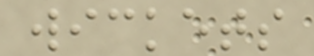wickets
